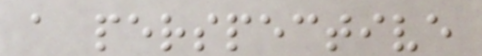a perspective
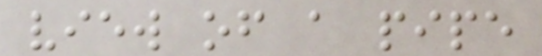view of a pipe
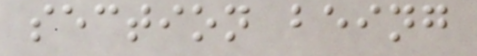section being
